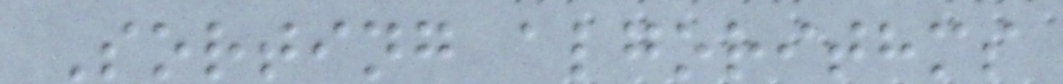Sorting algorithms
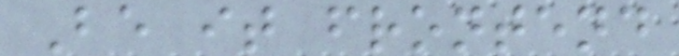Be it frontend
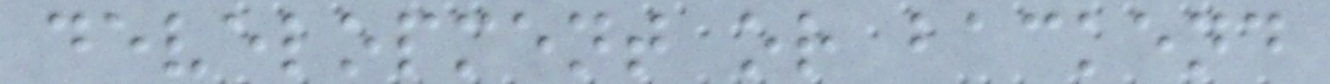development or backend
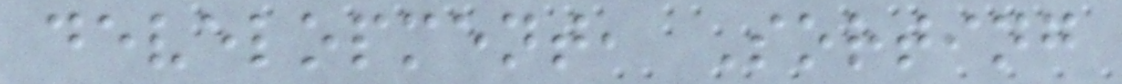development, Sorting
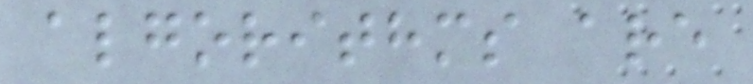algorithms are
